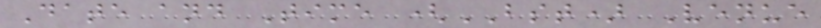Date and Time (BST) Venue
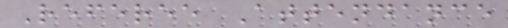Referee Attendance
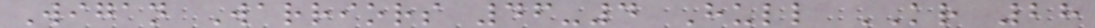Wigan Warriors 46-4 Hull KR 28
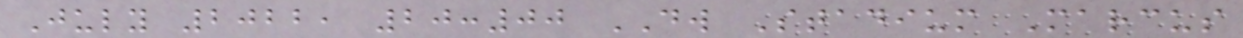July 2022, 20:00 DW Stadium Marcus
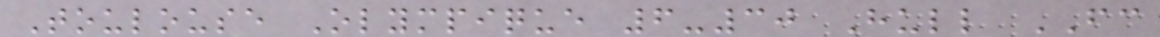Toulouse Olympique 6-30 Hull FC
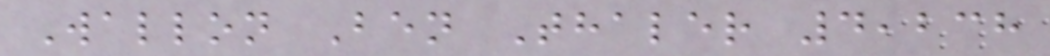Wallon Ben Thaler 4,238
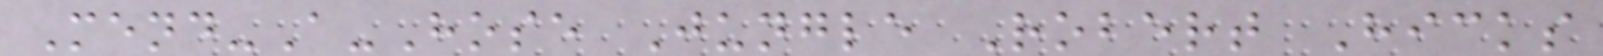Mend-A-Hose Jungle Robert Hicks
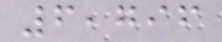6,796
